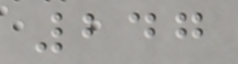247
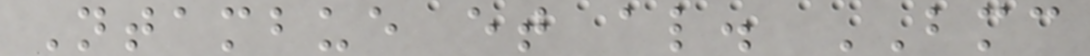Ntambue et al. BMC
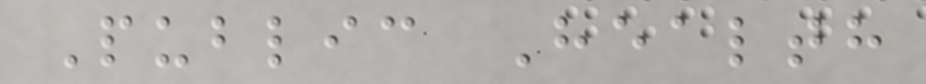Public Health
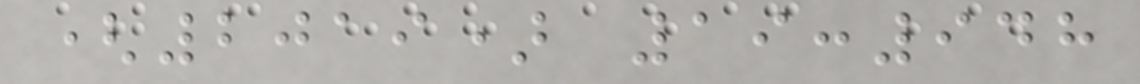(2019) 19:948
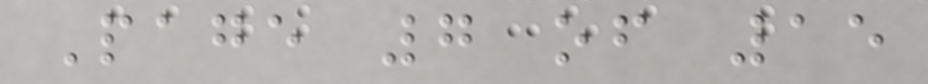Page 7 of 15
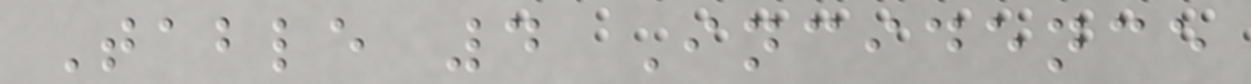Table 4 Incidence
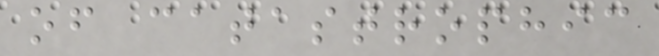of catastrophic
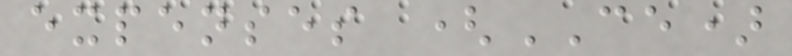expenses (CE)
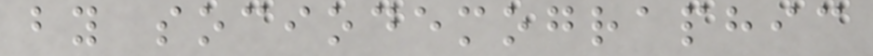by sociodemographic
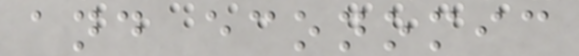and economic
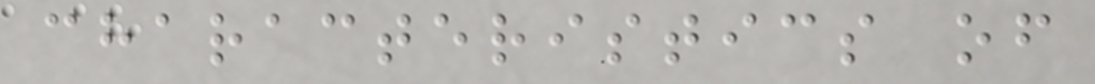characteristics of
